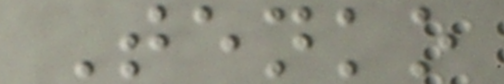Tenko
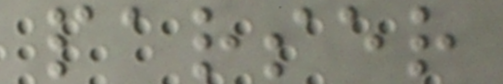parser
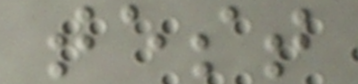test
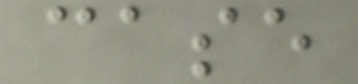case
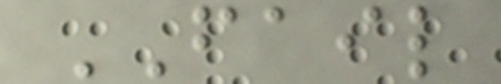FAIL
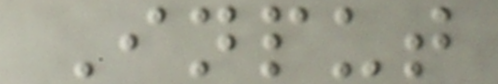Input
